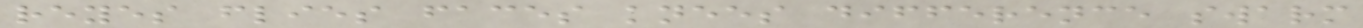reyes flies faces knees difference swarm
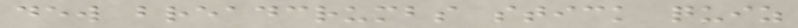dew breadcrumbs stick quiz
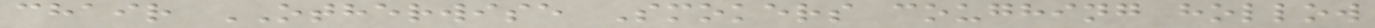chair OTHERWISE Smokers coughing hollow
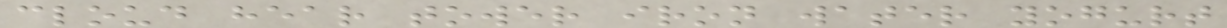cloud hear tower iron water yogurt
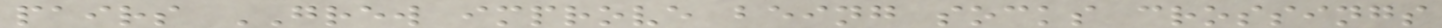pairs GREW improve being socks crossings
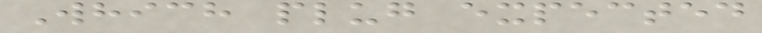Which plug expected
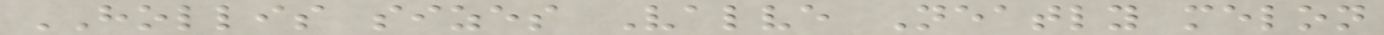HOLLIS sizes Valve Neatly melon
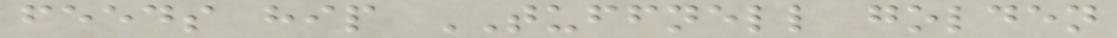feeds hip TUFFNELL golden
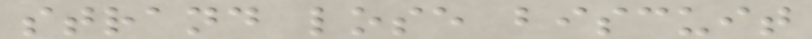strand lose biscuit
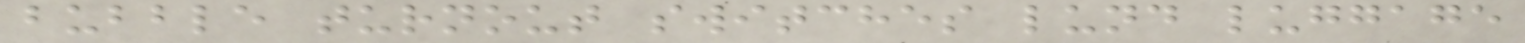bubble turnout switches lund luggage
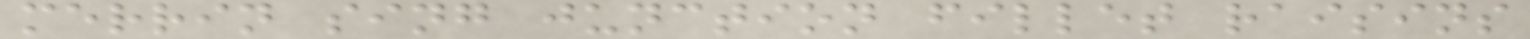merrin sing junction fillet raisins
